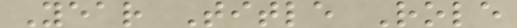Year Title Role
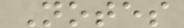Notes
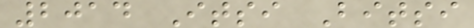2014 Itsi Bitsi
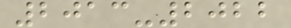2013-2022
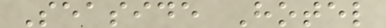Seaside Hotel
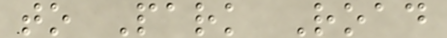to Park Road
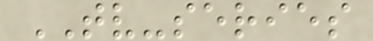TV-series
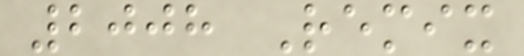2008 Remix
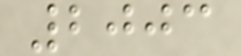2003
